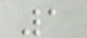1
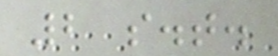2 s.t.
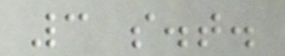3 s.t.
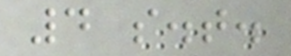4 s.t.
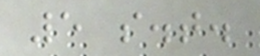5 s.t.
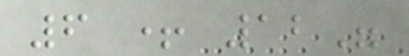6 + 12"
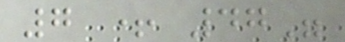7 + 47"
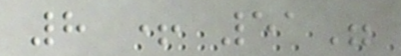8 + 51"
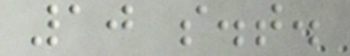10 s.t.
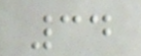34
